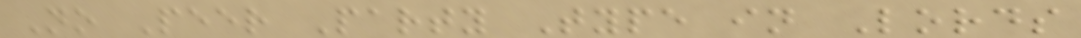No Peer Party Type in Lords
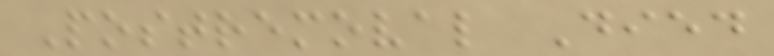Postremoval Died
